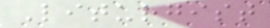Liturgist
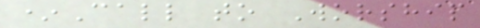*Call to Worship
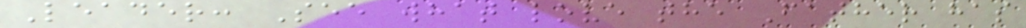Leader: See what love the Father has
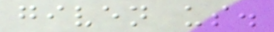given us.
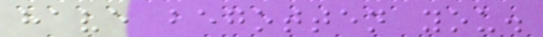have begotten you.
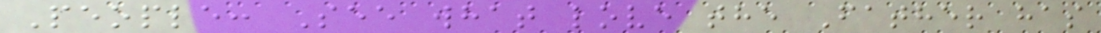People: See what love the Father has
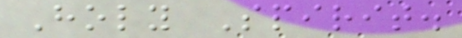Holy Spirit.
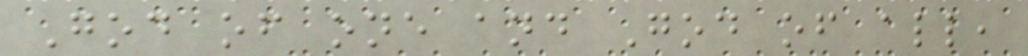God of one and God of all,
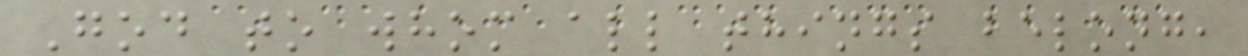God to whom all things belong,
